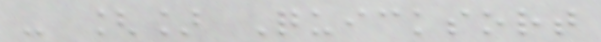- [] Quicksort
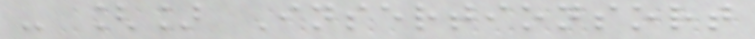- [] Insertionsort
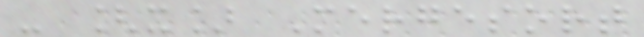- [x] Mergesort
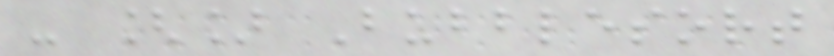- [] Bubblesort
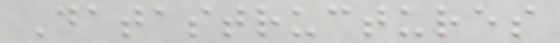Datastructures
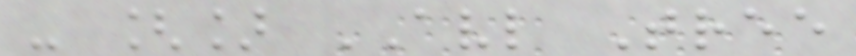- [] AVL Tree
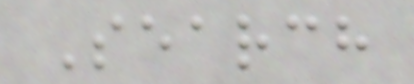Search
